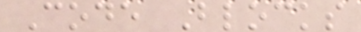Code Blocks
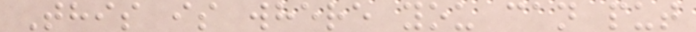This is where you can put
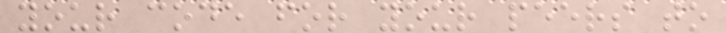your code for your peers to
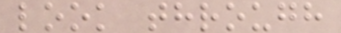look through
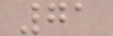71
